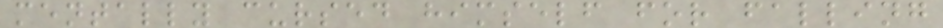mentally cursed himself for falling
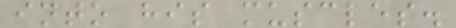into his muscles.
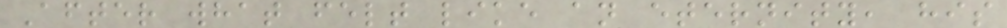After what felt like an eternity, his
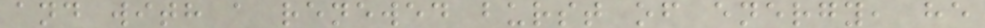and with a renewed burst of energy, he
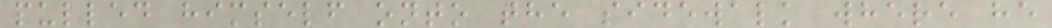pulled himself onto the sidewalk where he
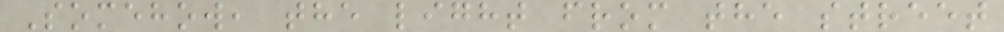Somehow, the light from the street
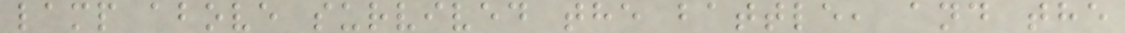lamp above survived the battle, and the
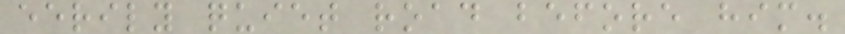eerily quiet road before him.
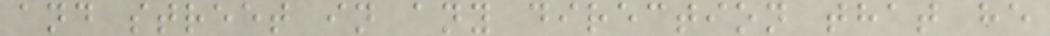and street in any direction that he
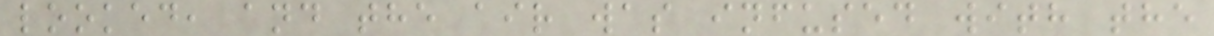looked, and the air was infused with the
